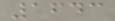1643
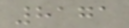8171
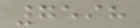7598
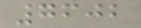7602
